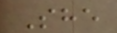She
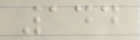144
